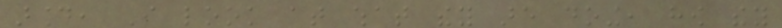around, I look at what they are doing, how they
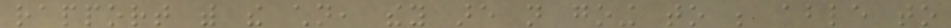rapport with the children, they are not going to be able to
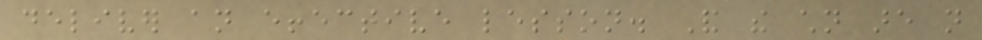deliver an effective lesson. And the children are not
